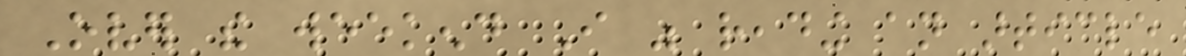Over the weekend I was reading an article
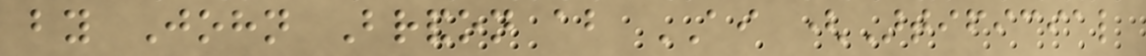by John Brandon about AI (Artificial
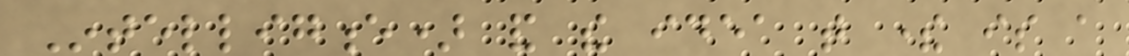Intelligence) and the idea that there is a
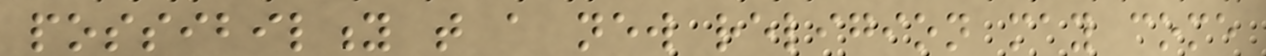possibility that a new religion may come
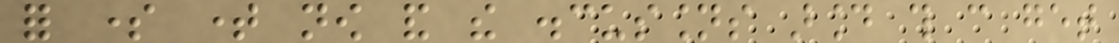for some time now and the discussions around this can get
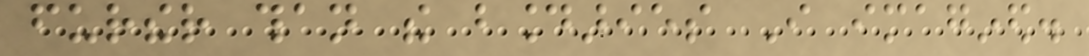further than the boundaries I imagined.
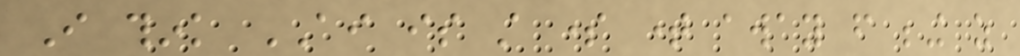I think AI is still some time away from being as
